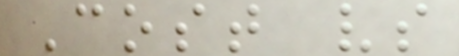Cost vs
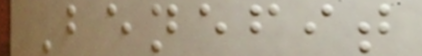Benefit
